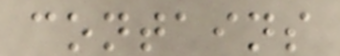contains
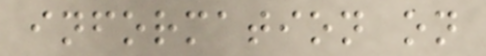information on
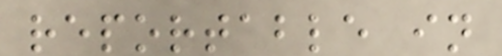reportable in
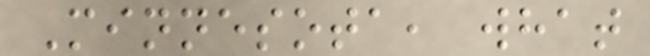Minnesota, what
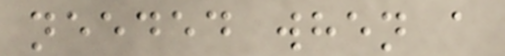needed when a
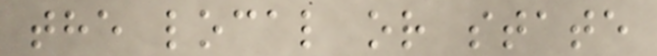the local or state
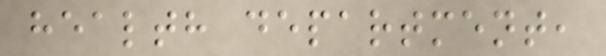health department,
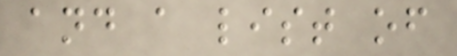and a list of
